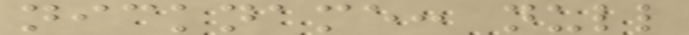nickname: null
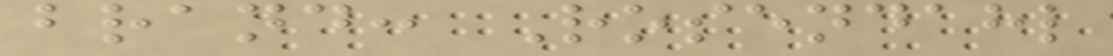brand: Rosendahl
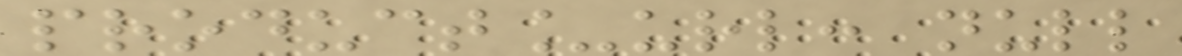product_url: null
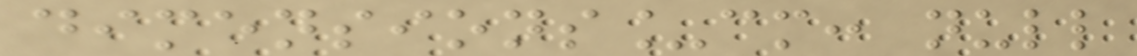dimensions_cm: null
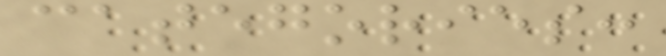categories:
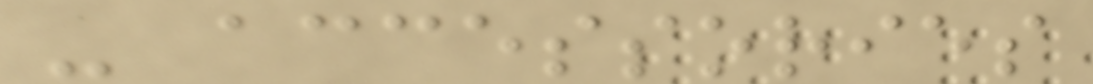- accessories
